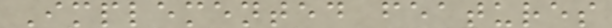Implemented features
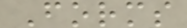Forms
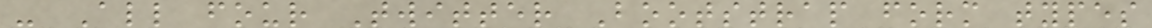- All four Twitter Bootstrap form types
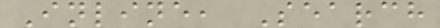Inline, Search
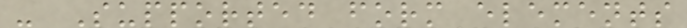- Supported form elements
